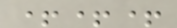+++
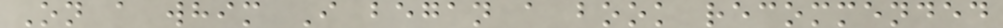On a whim I began a book recommended
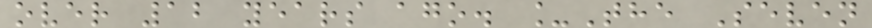over 12 years ago. _The Seven
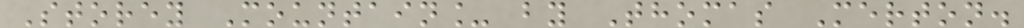Storey Mountain_ by Thomas Merton.
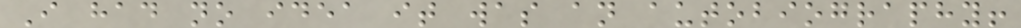I had no idea it was an autobiography!
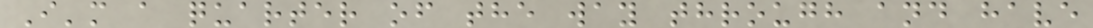I'm a quarter of the way through and have
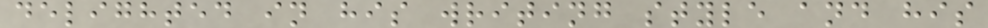delighted in his writing style and his
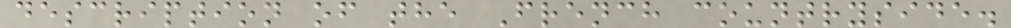description of the French countryside.
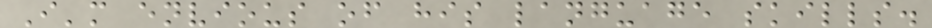I'm envious of his language skills.
